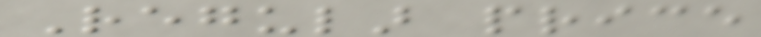Regular price
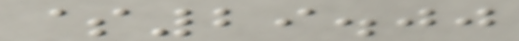$29.00
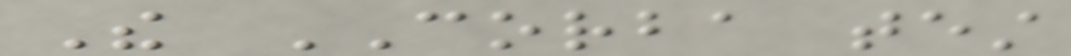The CORBA test
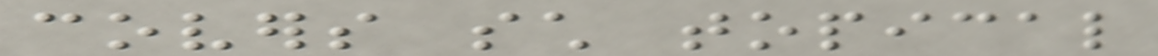covers such topical
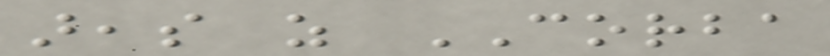areas as CORBA
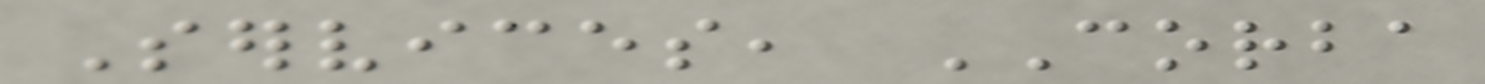Services, CORBA
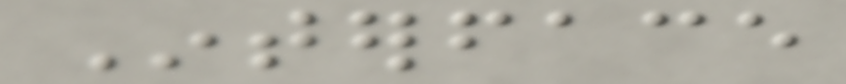Interface
